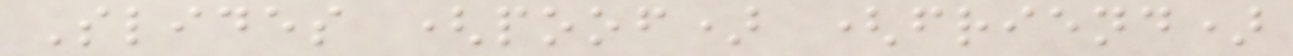Slides (poof) (friend)
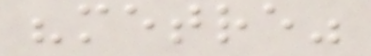"metre"
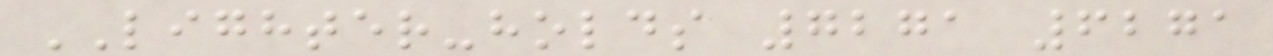LIGHTER-holds 7271 6271
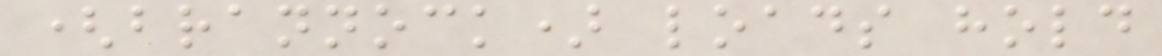(brannock) loads hold
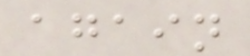again
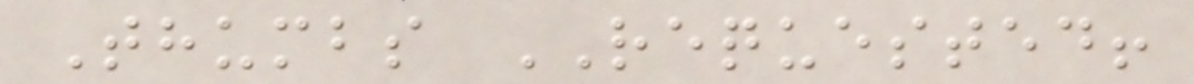Thumbs REQUESTED!
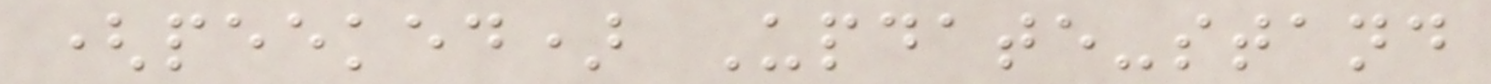(peeked) Update-stand
